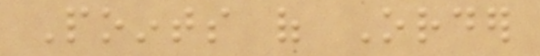Points of Order
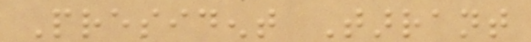President Tarrant
